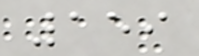159
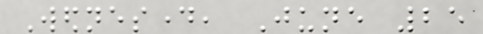Wednesday, June 25
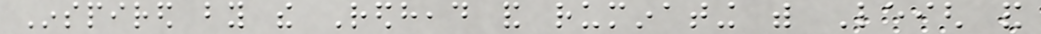Inspired by the Redhead and ruminating with Leigh and
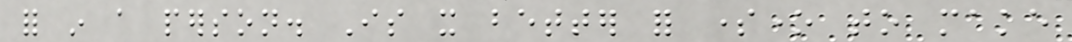for in a person. Is it better for someone to make
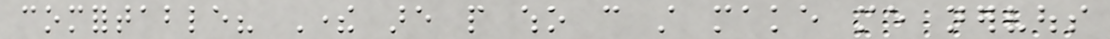comfortable? There are people who can still make me nervous
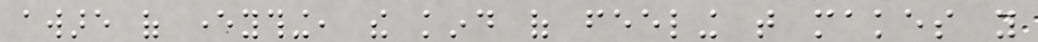aware of everything, the kind of feeling that makes you
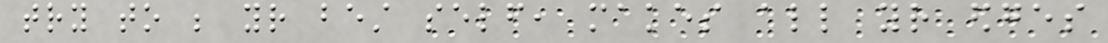try to be your best self, makes all your edges
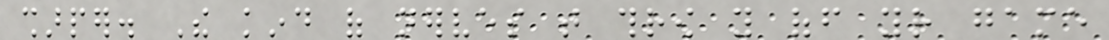sharper. The kind of nerves that throw you off your game
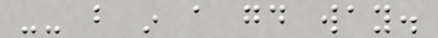-- but in a good way.
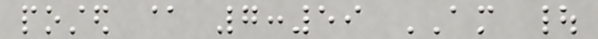posted @ 7:59 AM |
